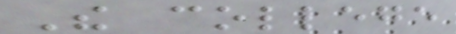The college
